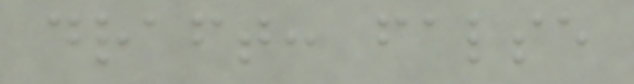draft: false
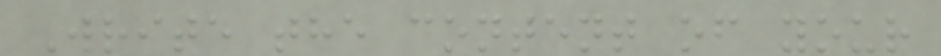Write the content of your
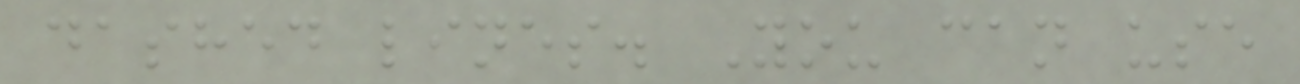dashed lines. You can use
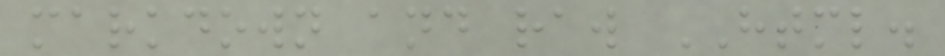markdown and raw HTML.
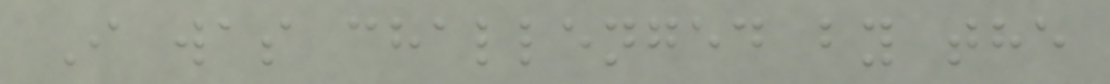I was challenged by the
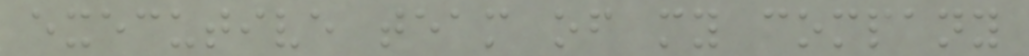executive team of my company
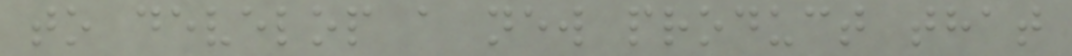to develop a new product that
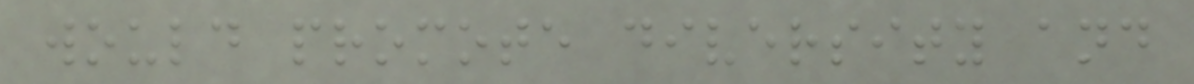would promote diversity and
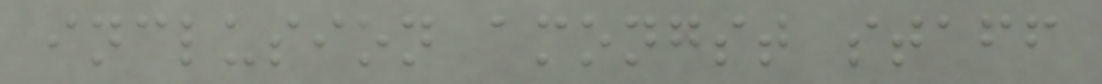inclusion amongst staff
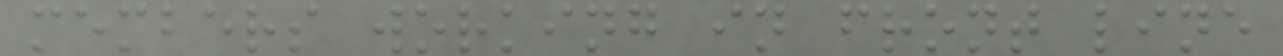members working in front line
